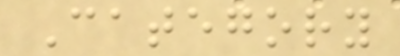Category
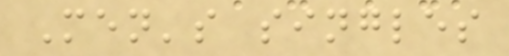Men's singles
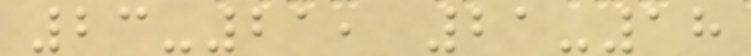23-21, 21-18
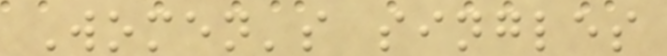Women's singles
